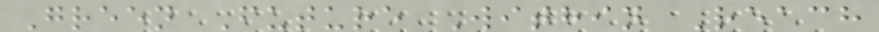Green Future Within Reach
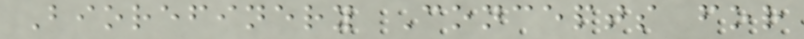Biorefinery Concepts for
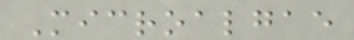Microalgae
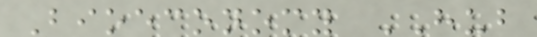Bioeconomy HUB
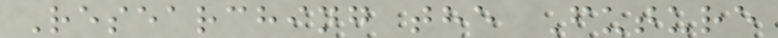Researching the Future
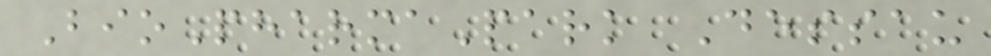BioPharmaPark Dessau
